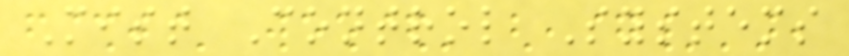Mist Control Systems
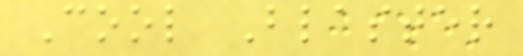Cool Blaster
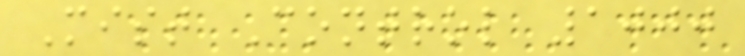Mist Control 1000
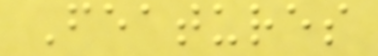Features
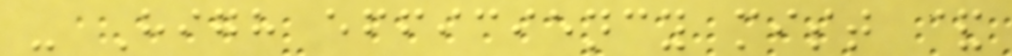- High efficiency mist &
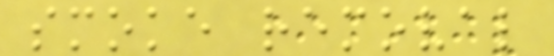smoke removal
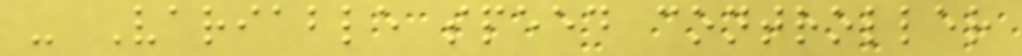- Variable speed controller
